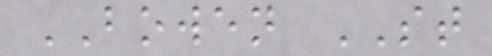BOWEN ST
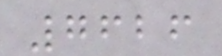7626
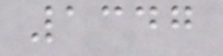1347
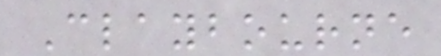Claybourne
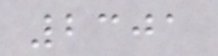2301
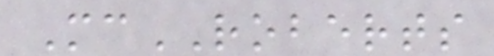McROBERTS
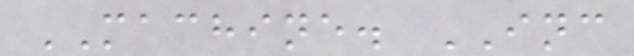MACHINE. INC
